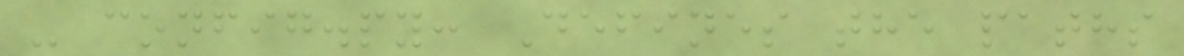- config.py: Defines the paths
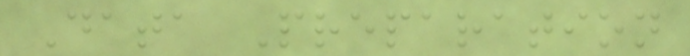Data Preparation
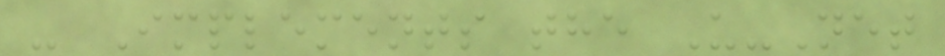- Implements the U-Net
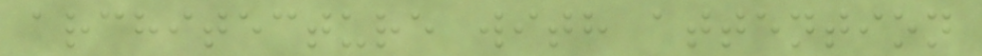architecture with attention
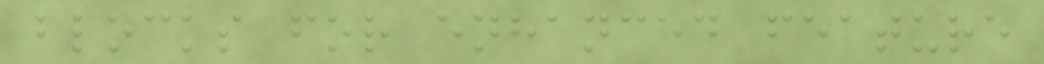blocks for enhanced feature
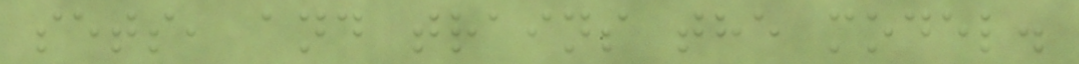sets, and trains the model.
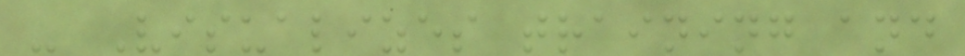- Visualizes training and
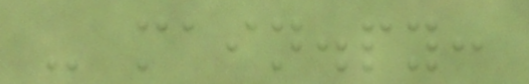- main.py:
